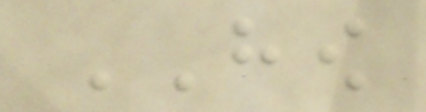HOW
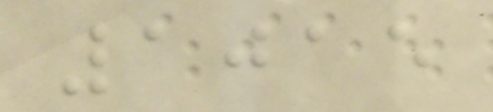1015
